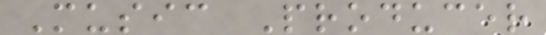Music Producer
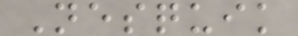Nesquik
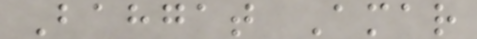Bahgat Amar
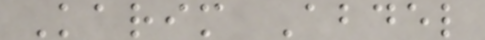Karim Abdel
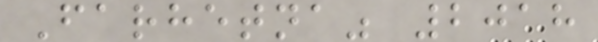Farhetna" 2018
